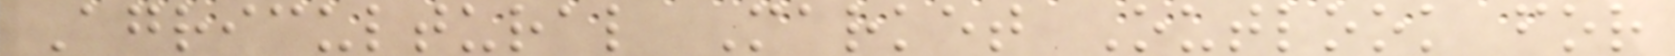Agricultural Market Outlook for
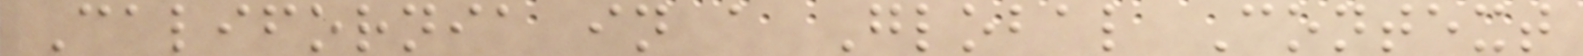California in a Global Context
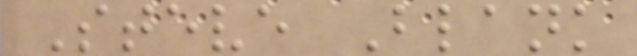Steve Blank
